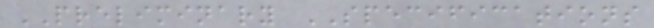PRELIMINARY SPECIFICATIONS
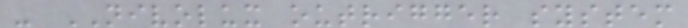- NIVOLUX outrigger system
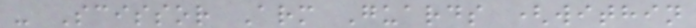- Scissor Arm Guards (within
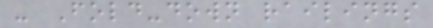- Fold-down railings
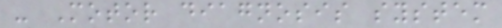- Motor diagnosis system
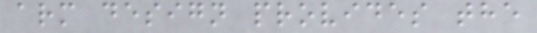arm design provides the
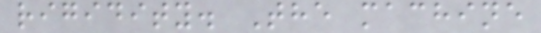rigidity. The machine
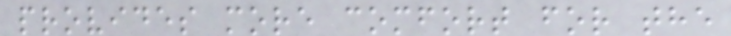provides more comfort for the
